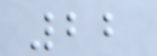22
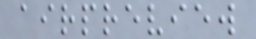airpreview
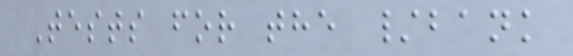Tests for the /bank
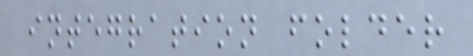integration folder
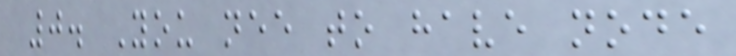0. You nee to have node
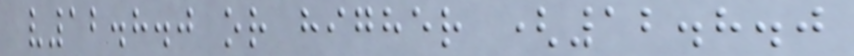v12.8.0 or higher (12.8.0
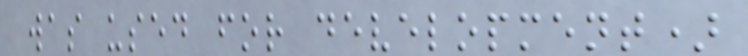was used for development)
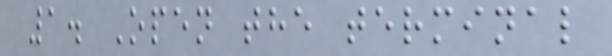1. Open the terminal
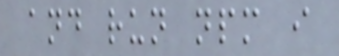and run npm i
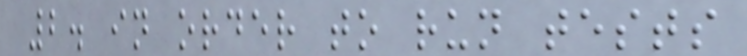2. in order to run tests
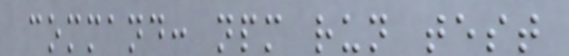command: npm run test
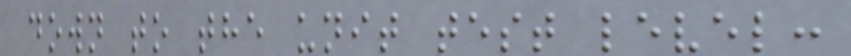down to the unit test level:
